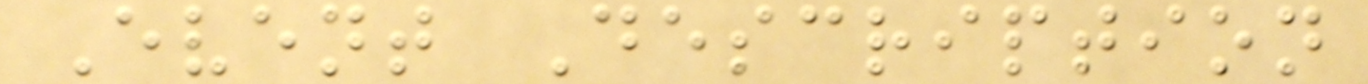Event Description
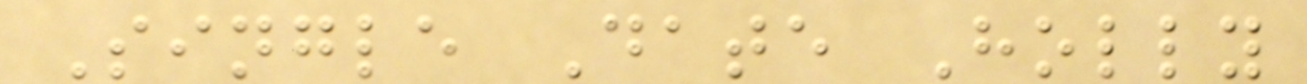Single Date Holly
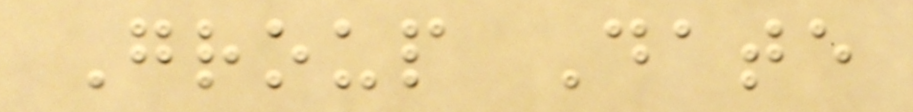Group Date
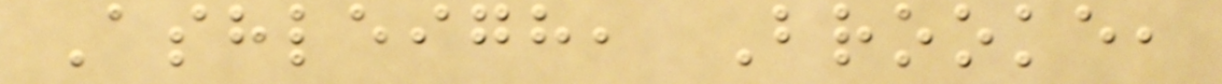Ashleigh, Brooke,
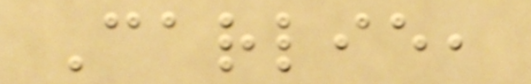Carlie,
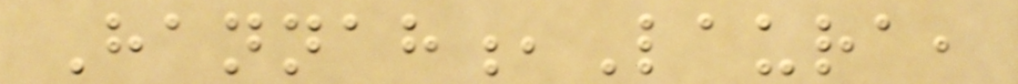Hannah,Laura,
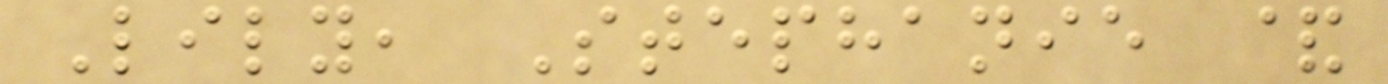Lily, Stephanie &
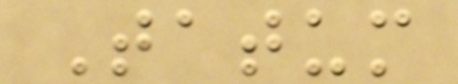Tatum
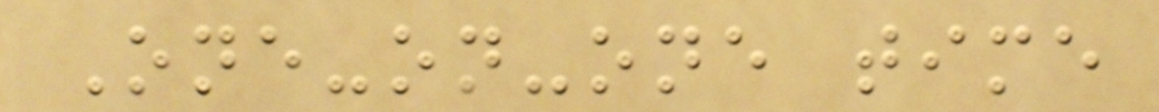One-on-one time
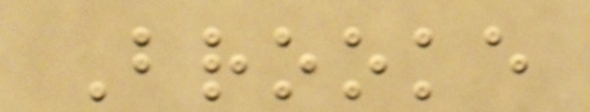Brooke
